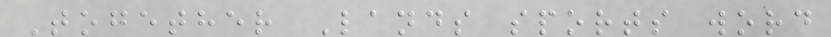Together Lands sports word
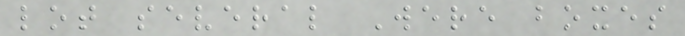lot several Were boxes
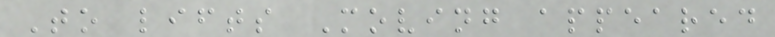To lifts Moving appeared
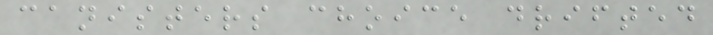canisters choice drifted
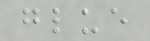glue
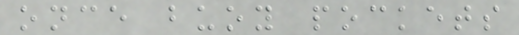once buoy pockets
